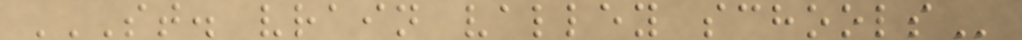ST. VRAIN VALLEY SCHOOLS
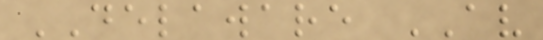DELAWARE AV
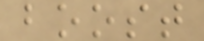boost
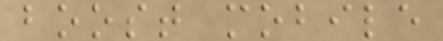boost mobile
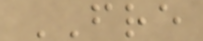FRE
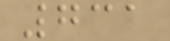731
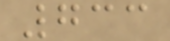733
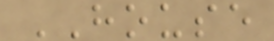HOUSE
